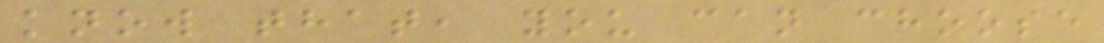know that, you can choose
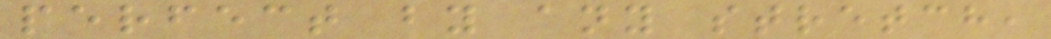perfect by any stretch,
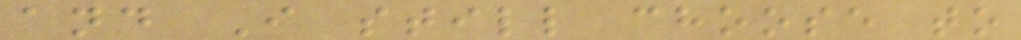and I still choose to
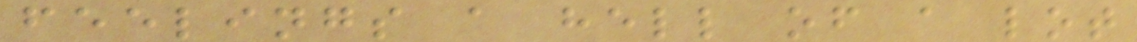feelings a hell of a lot
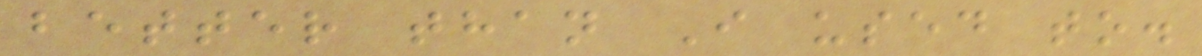better than I used to.
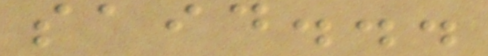said...
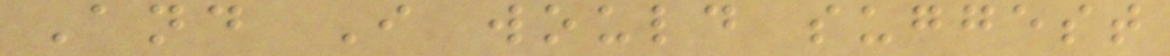And I would suggest
